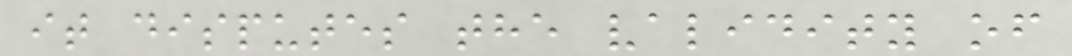it disputes the validity of
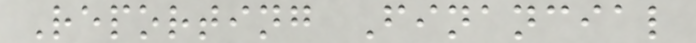Reporting Financial
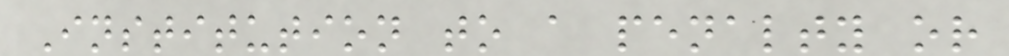Institution to a penalty or
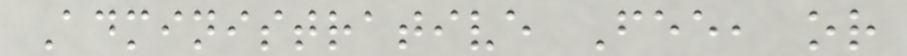Administrative Fee, or
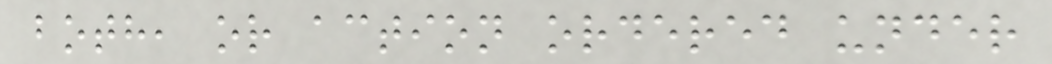both, or action ordered under
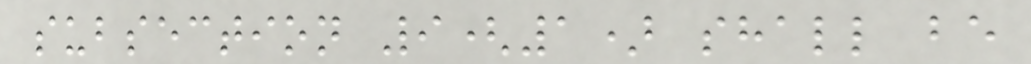subsection 9(1) shall be
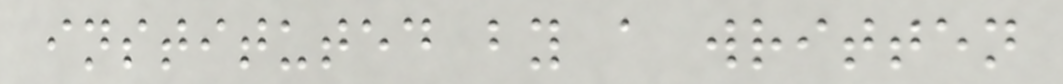instituted by a written
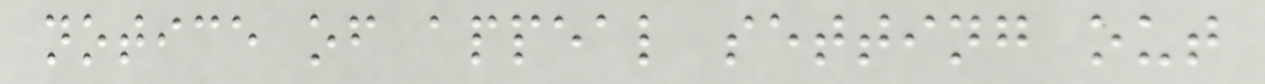notice of appeal setting out
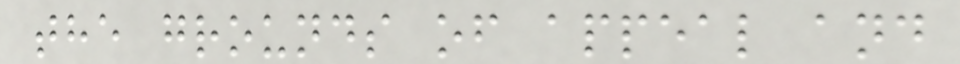the grounds of appeal and
